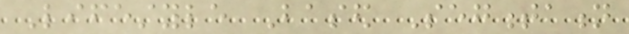Lifestyle Based Segmentation
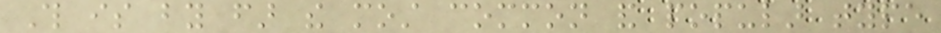This is by far the most common and popular type
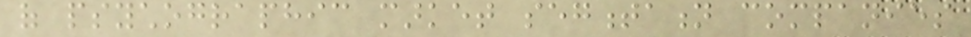of psychographic market segmentation companies
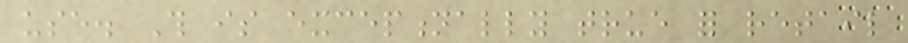use. This is exceptionally true for retail
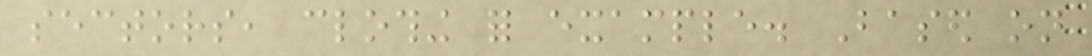sectors, clothing for example. Based on
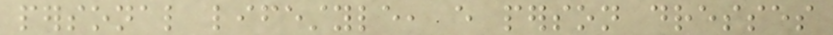personal lifestyle, every person dresses
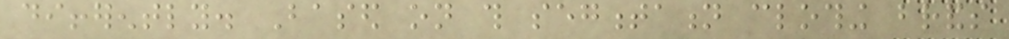differently. Based on this segmentation clothing brands
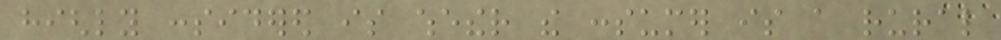highly considered is whether the consumer is a rural
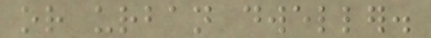or urban dweller.
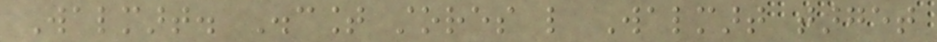Walmart. Discount stores like Walmart target
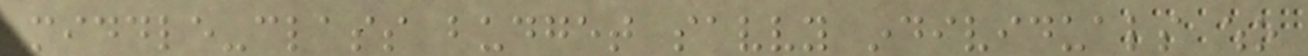middle-class budget savvy individuals who
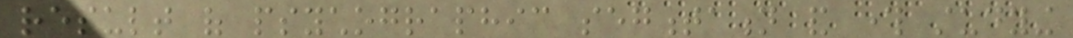result of psychographic segmentation and through studying
